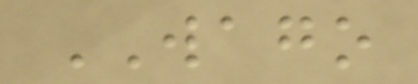WAGO
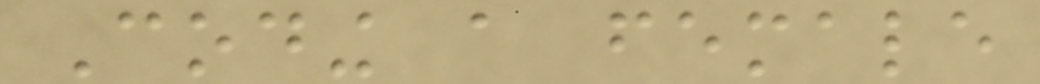Coding a female
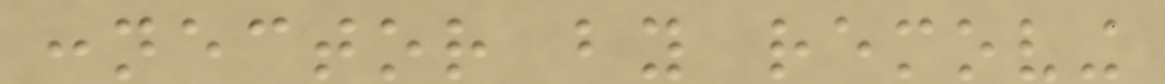connector by removing
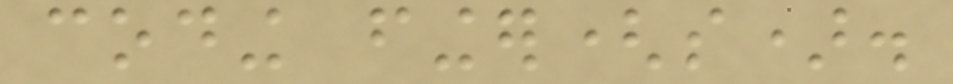coding finger(s).
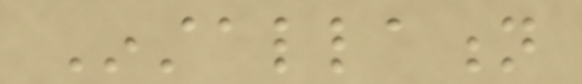Installation
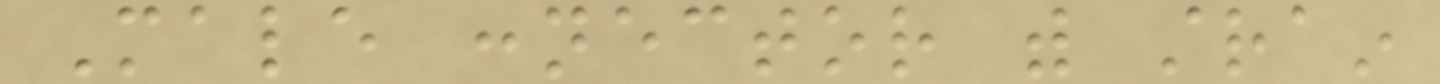Male connector with strain
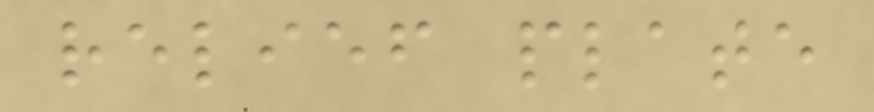relief plate
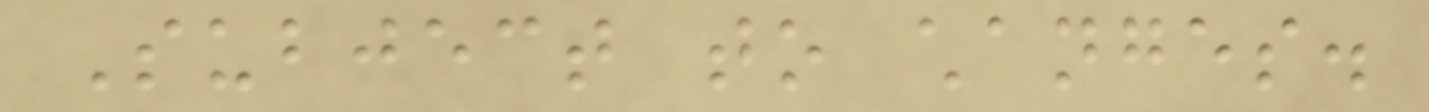Subject to changes.
